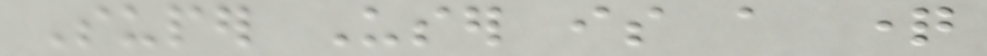Super User is a question
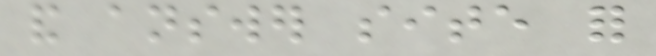and answer site for
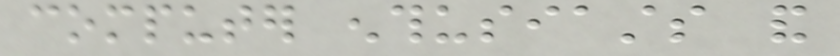computer enthusiasts and
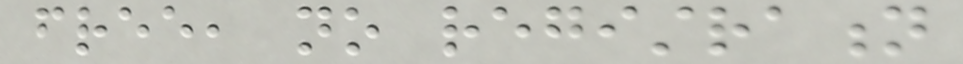free, no registration
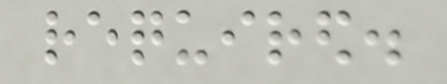required.
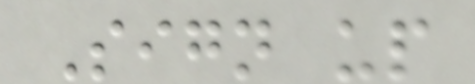Sign up
